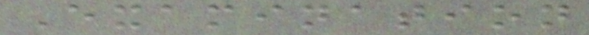Examination
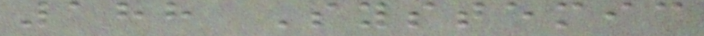188 Systemic
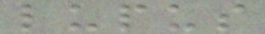lupus
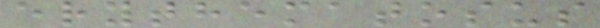erythematosus
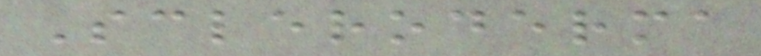Scleroderma
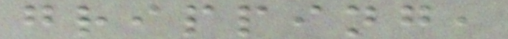gripping,
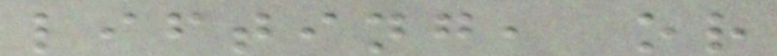lifting, or
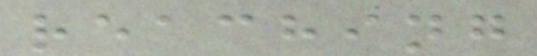reaching
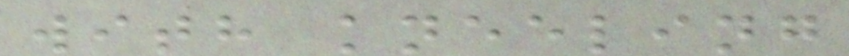with kneeling
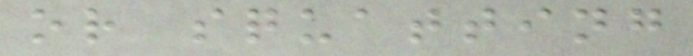or squatting
